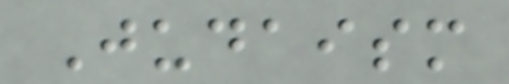Judaism
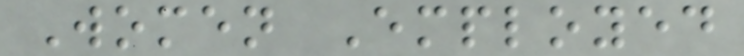Women Employed
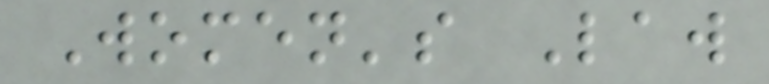Women's Law
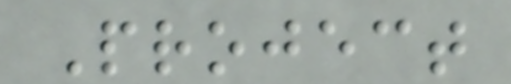Project
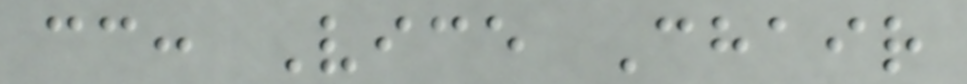cc: Vice Chair
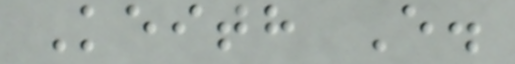Keith E.
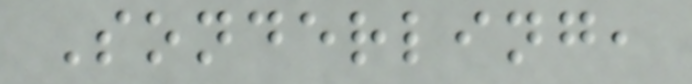Sonderling,
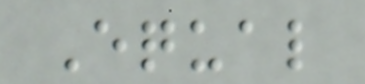Equal
